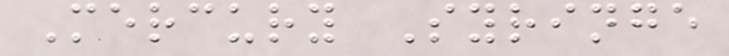Mercury Syringe
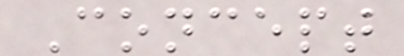Concept
